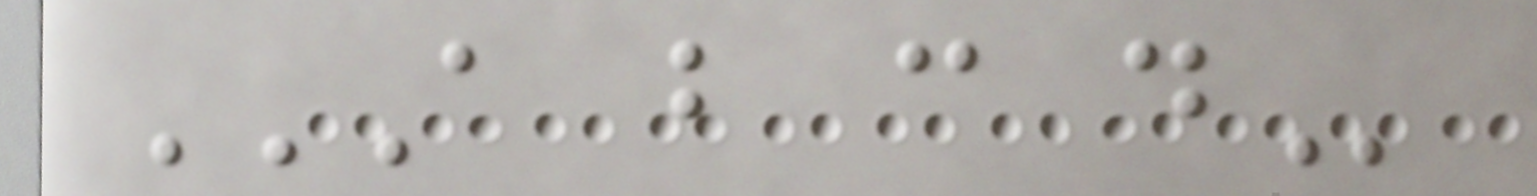A B C D
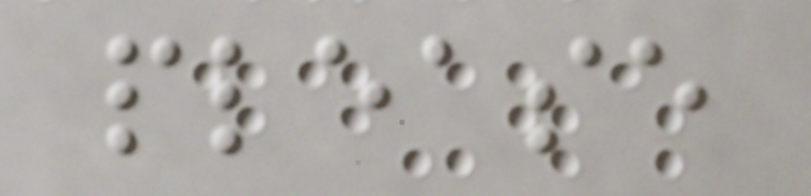please
